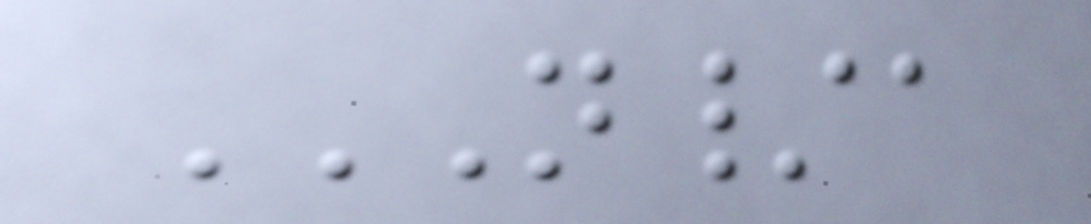N/A
